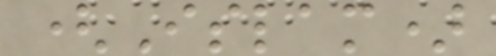(Islam)
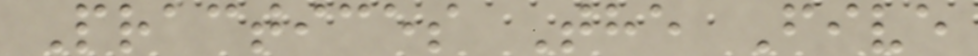Practices The Five
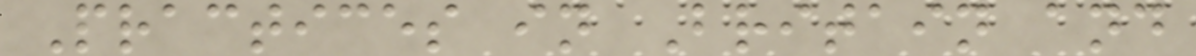Practices in Britain and
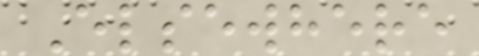Elsewhere
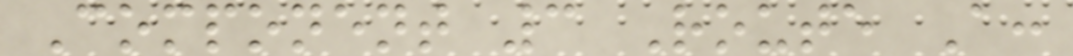Component 3 Route A:
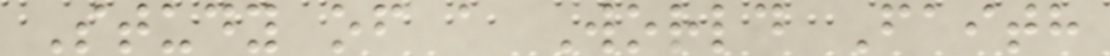Study of a World Faith
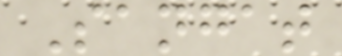Sangat
